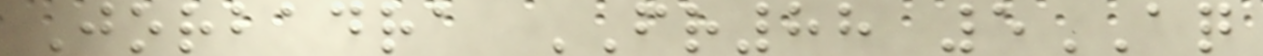Jorbadra FR88 5AQ
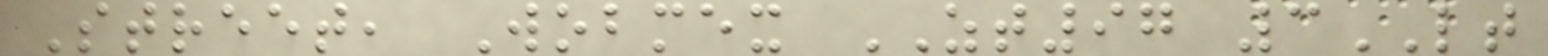Street, Wobmex ZT97 3LT
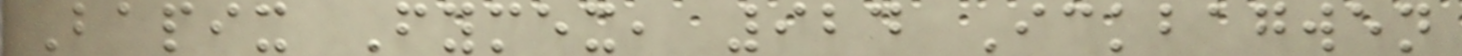Bapix Fymex, 924 Ickbagwen
